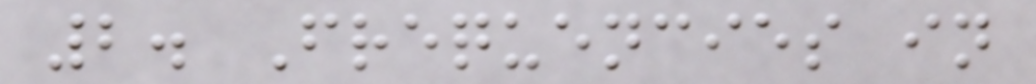2. Frequencies in
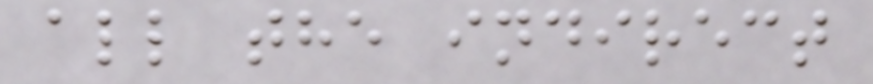all the indirect
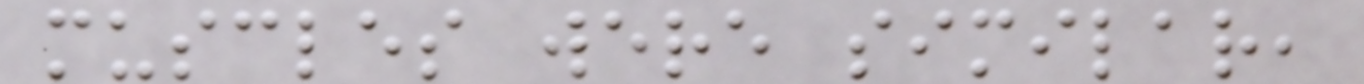muscles were similar,
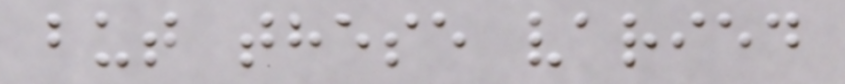but these varied
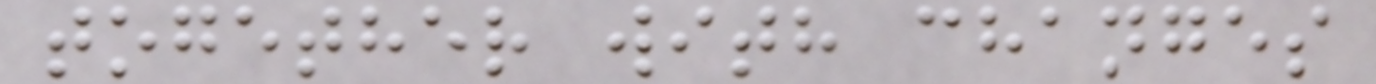together with changes
